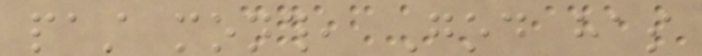past month, God has
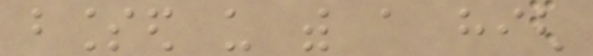blessed us with a high
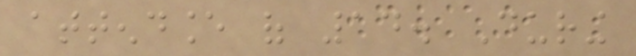attendance of 14. During
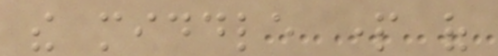the middle part of
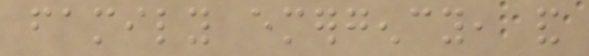family emergency, and
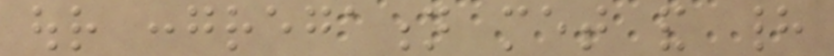our congregation met and had
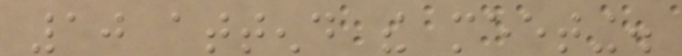10 attend the meeting.
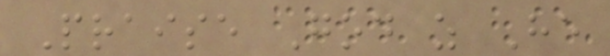Praise God as He
